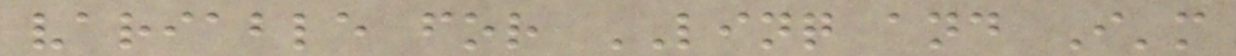variable for LINQ and I'm
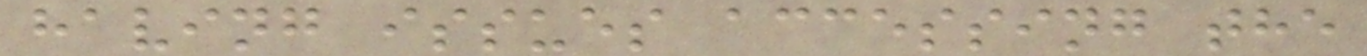having issues accessing the
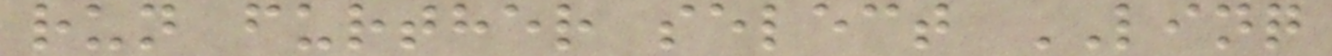run further select LINQ
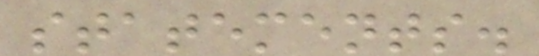statements.
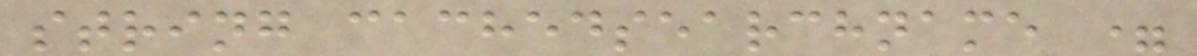string cachedsearchname =
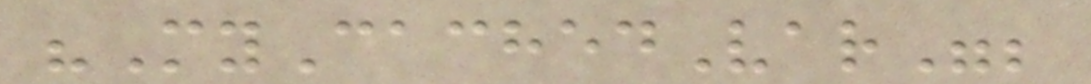"MyCachedVar";
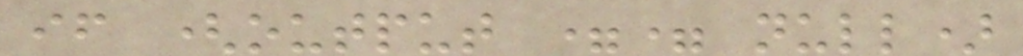if (output == null)
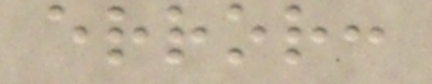error:
